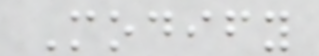Modify
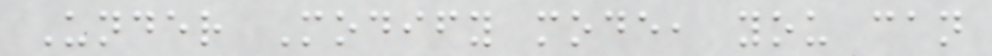Under Modify mode, you can
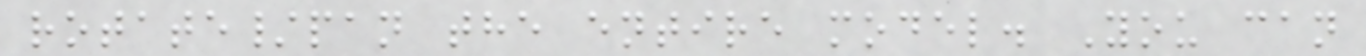rotate/pan the entire model. You can
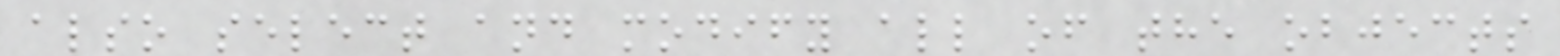also select and modify all of the objects
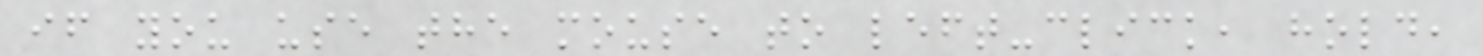if you use the mouse to left-click, hold,
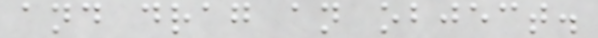and drag an object.
